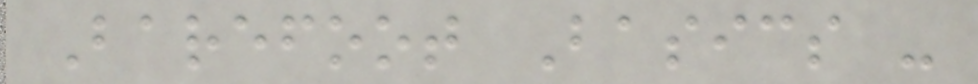Barefoot Basics -
